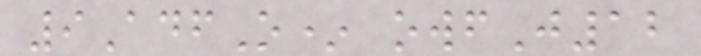9AdfO* owfJ12
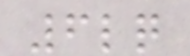6lq
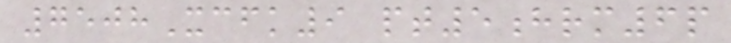7508Xcfk9 pt5hrm6p
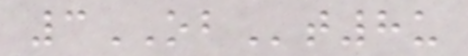3OBt8u
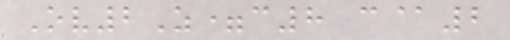Ov2Z=c8 c@2
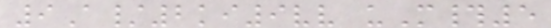9A/2ki9vv uM#5
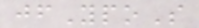jfYpoS
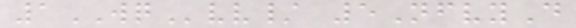1WQvv/ 5NfvyD
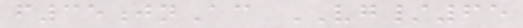f35jnAc VG/65
